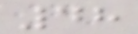48
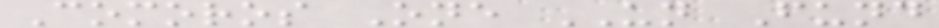Comoros One UN Fund
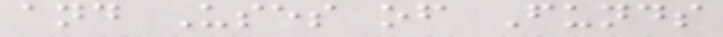and Uses of Funds
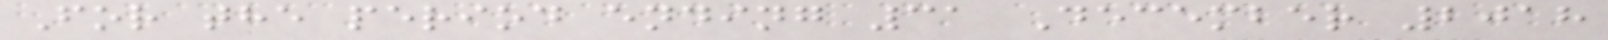For the period ending 31 December 2018
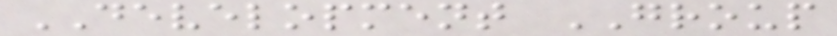DEVELOPMENT GROUP
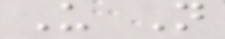U N
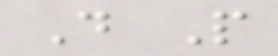D P
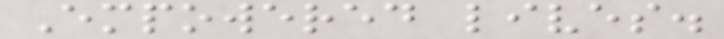Empowered lives.
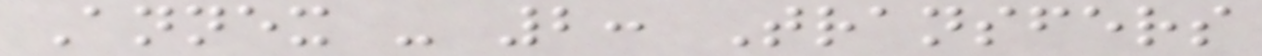Annex - 2: Transfers
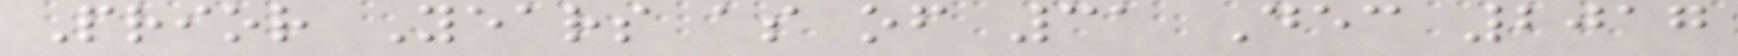Prior Years as of 31 Dec 2017
